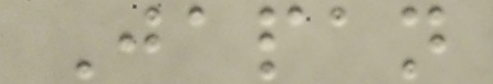Japan
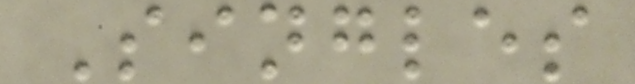Singles
